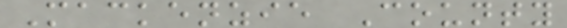Mackenzie County
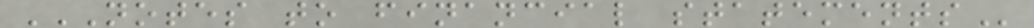NOTES TO FINANCIAL STATEMENTS
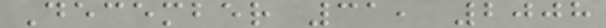December 31, 2008
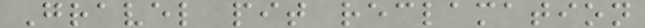Gravel pit reclamation
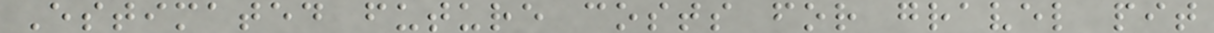Estimated future costs for gravel pit
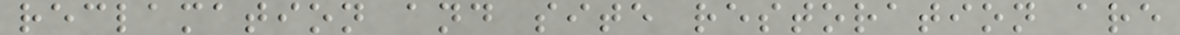reclamation and site restoration are
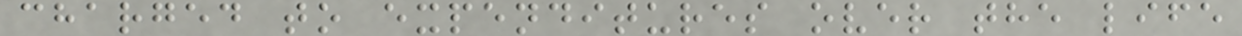charged to expenditures over the life
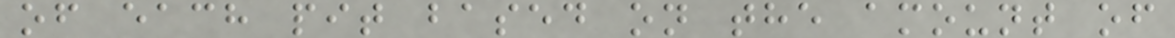of each pit based on the amount of
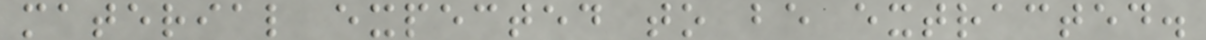material expected to be extracted.
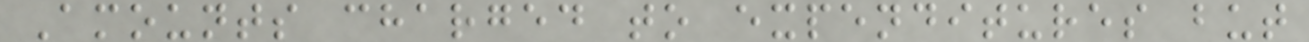Amounts charged to expenditures but
